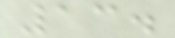13.
